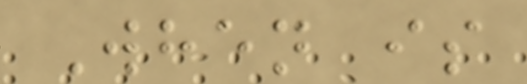When is
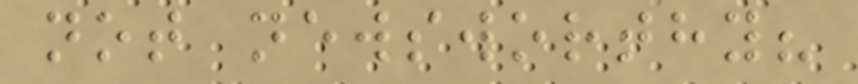not newsworthy?
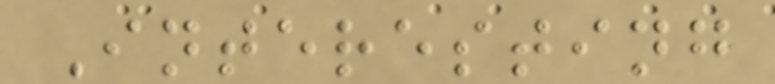Interesting
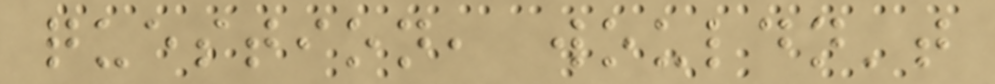question, wouldn't
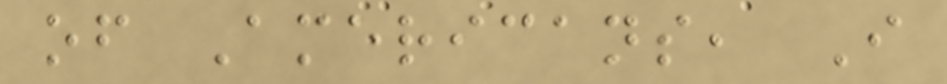of Americans, I
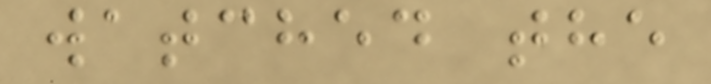watched the
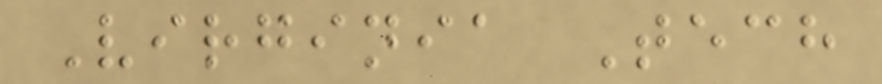Virginia Tech
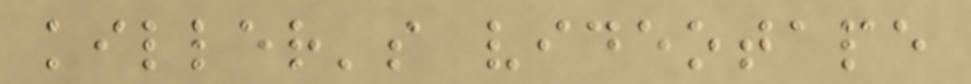killer's videotape
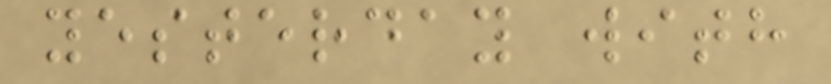yesterday with
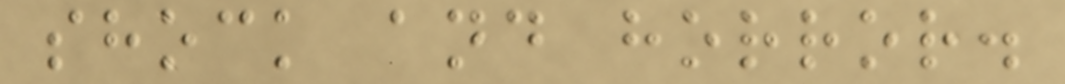shock and horror.
